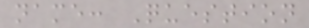name: Question
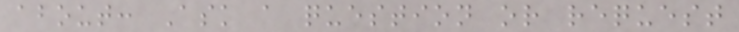about: Ask a question or request
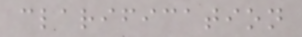clarification
